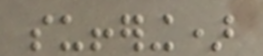suffering)
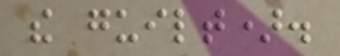the guilt).
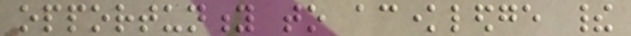opportunity to acknowledge their
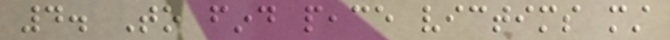4. To find peace victims must
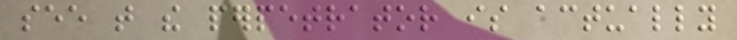see that the perpetrator is actually
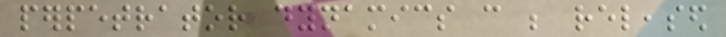perpetrator dynamics can be released
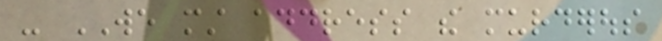- WE must address the murderous
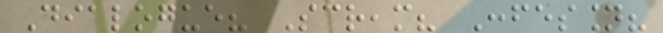Dialogue? Scream? Confession?
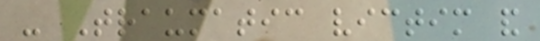- Traumatic victim and
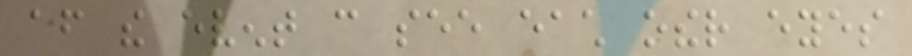after the event can see each other eyes
